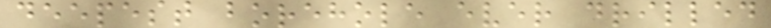deepest borehole ever drilled
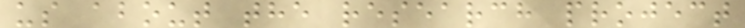us about the research project
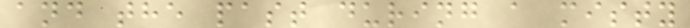and the past during a misty
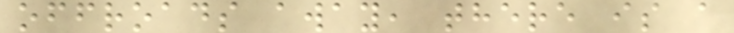offroads away, there is a
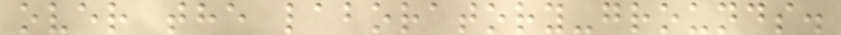over the laboratory-grounds.
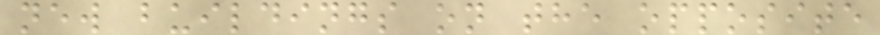new buildings on the opposite
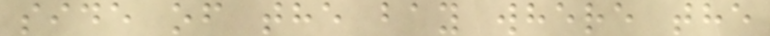side of the bay where the
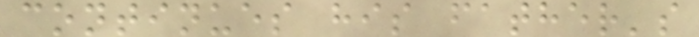continues his father's
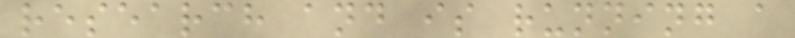research and is running a
